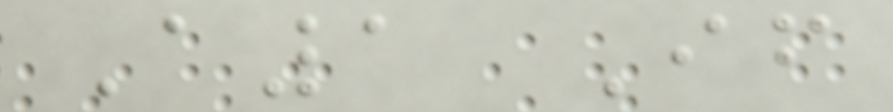A1 If
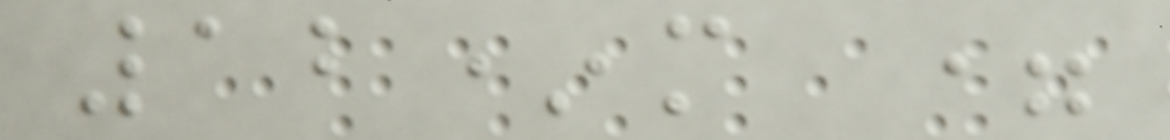12*m =
